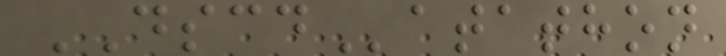DSCDatathon
